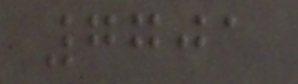7701
